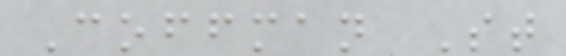Coffman St
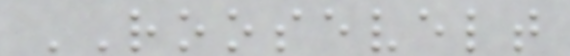ROOSEVELT
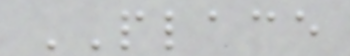PLACE
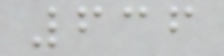636
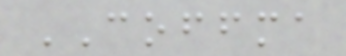COFFMA
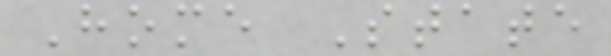Home State
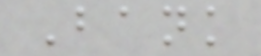Bank
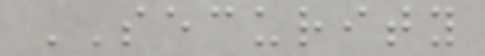SECURITY
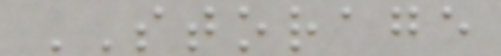STORAGE
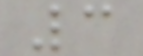3
